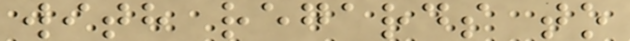with regards to
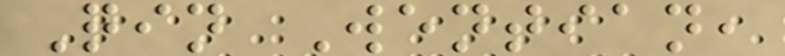Qin Wentian,
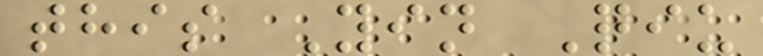this Yin Qiu
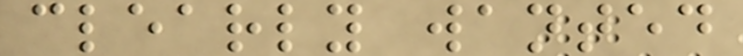clearly wanted
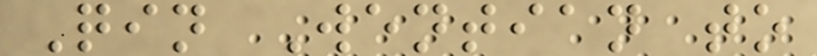Qin Wentian to
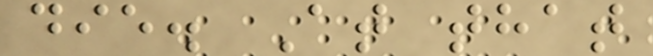die. At that
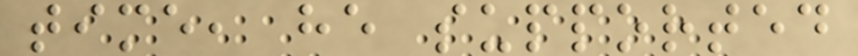time, he supported
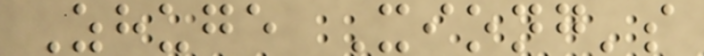Zhuge Xiong's
